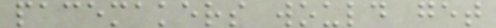pacemakers would get
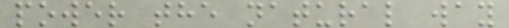power the natural way
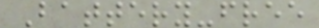Battery-free
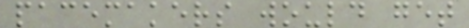pacemakers would get
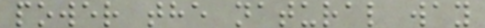power the natural way
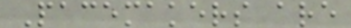Pacemakers are
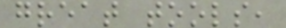great tools,
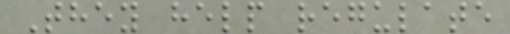They help regulate
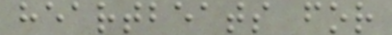heartbeats for
